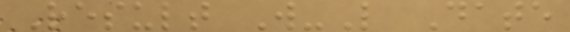Result W-L Date
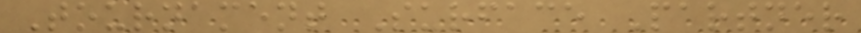Tournament Surface Partner
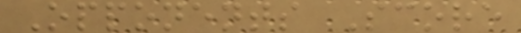Opponents Score
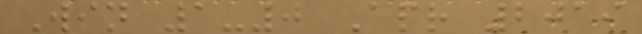Win 1-0 Apr 2019
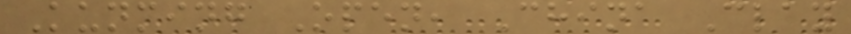Kunming Open, China Clay
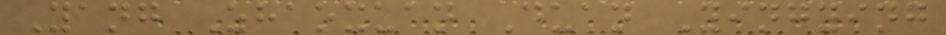Yang Zhaoxuan Duan Yingying
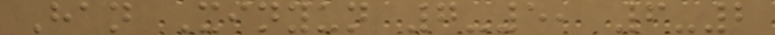Han Xinyun 7-5, 6-2
